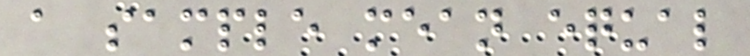a sample mean equal
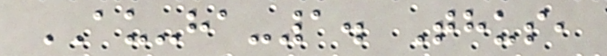AU-ha-1. Thus,
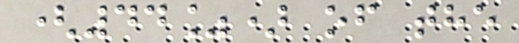(44%) of the
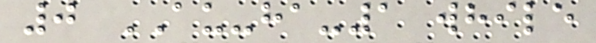0 AU-ha-1 while
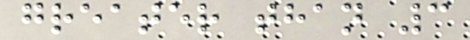greater than 3
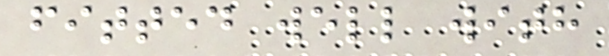fitted well with
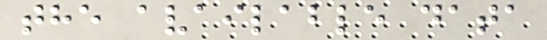the available data
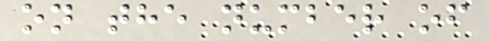on the number of
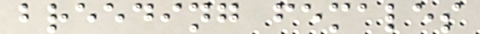breeding females
